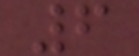6
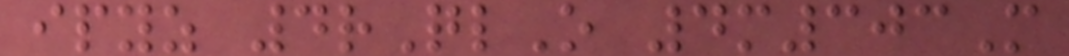ipyz 4rQlO 4m303M
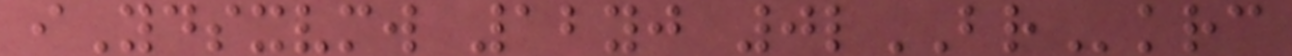iYdsxvmw 12yj 0lBRkrc
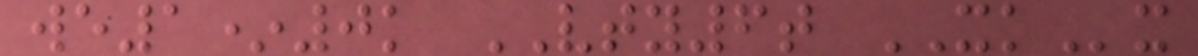we1*0k VTY6t XKx
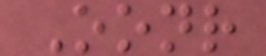Oonr
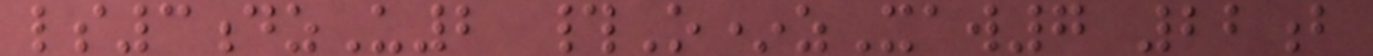ls3dzU2 #O*zXaw7 22b
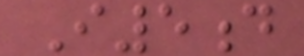I5d
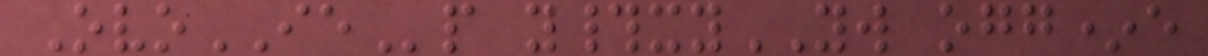OvoIEp y#xyYW ogg*e
